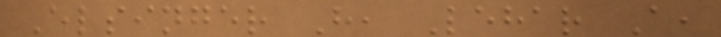Elsinger H, Lehar A,
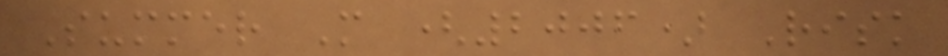Summer M (2006) Risk
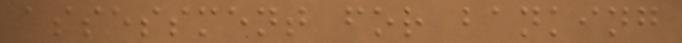assessment for banking
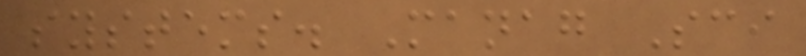systems. Manag Sci
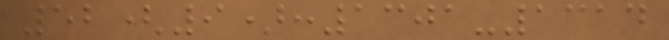52(9):1301-1314
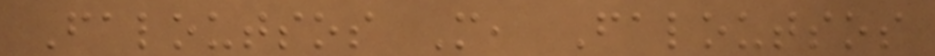Faloutsos M, Faloutsos
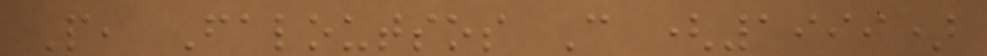P, Faloutsos C (1999)
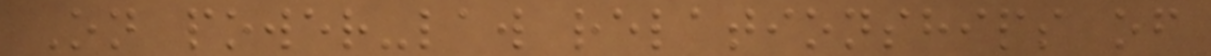On power-law relationships of
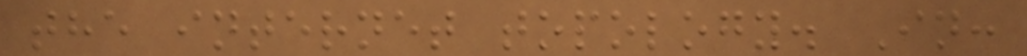the internet topology. In:
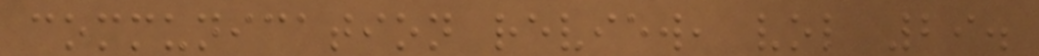communication review, vol 29.
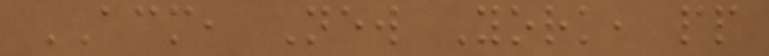ACM, New York, pp
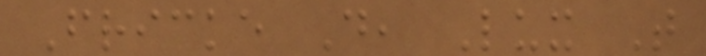Fricke D, Lux T
